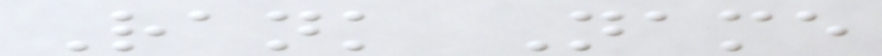Rank Name
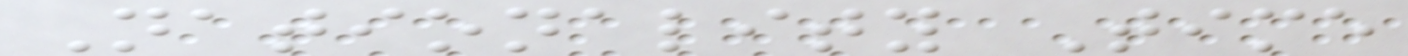Nationality Time
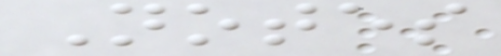Notes
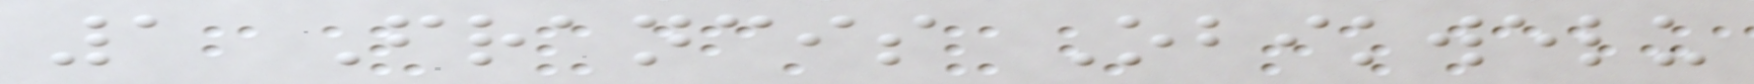1 Francis Obikwelu
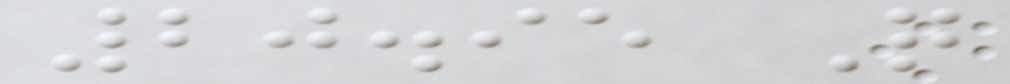20.95 Q
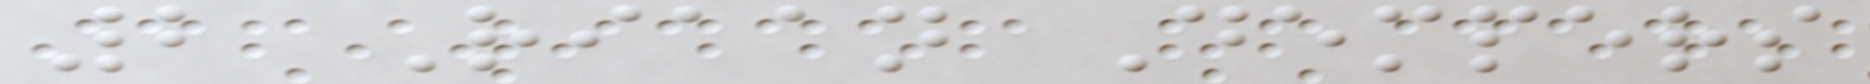2 Riaan Dempers
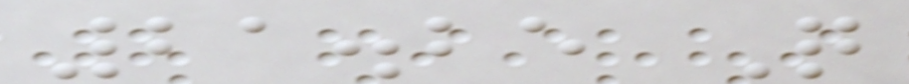21.25 Q
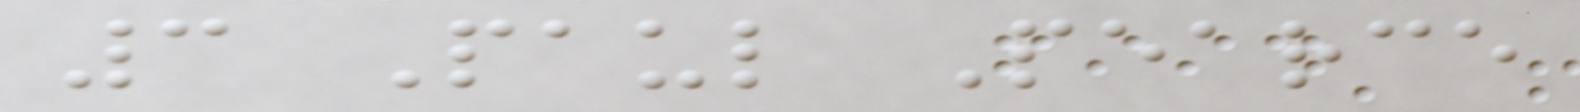3 Paul Pearce
